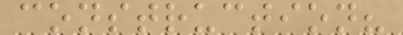construction?
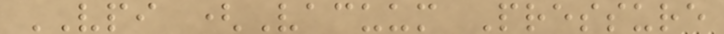VPI (Vacuum Pressure
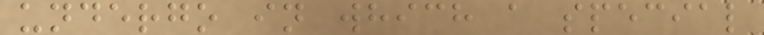undergo in which a special
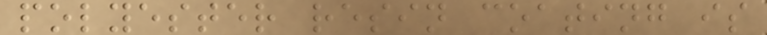polyester resin coating is
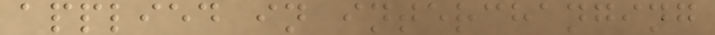applied in interchanging
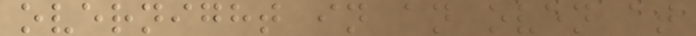overnight in an oven at
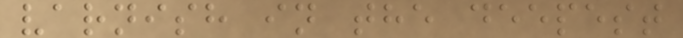varnish in the deepest
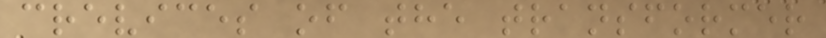crevices of the transformer
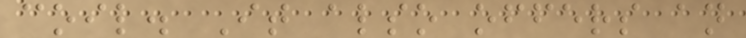coil. It also offers an
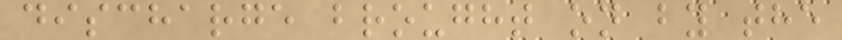discharge brought on by the
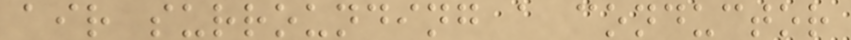air surrounding a conductor
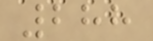288
